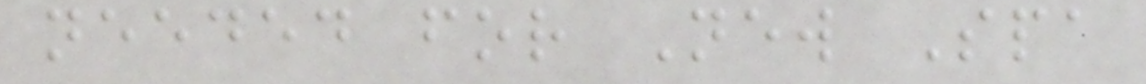needed for New Spa
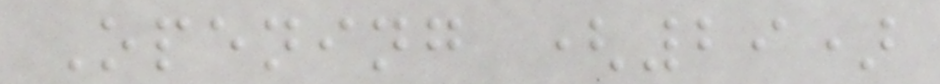Opening (29)
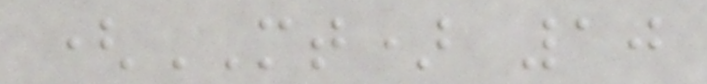(MT) 10
